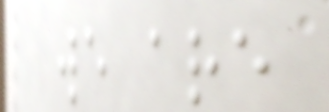we are
